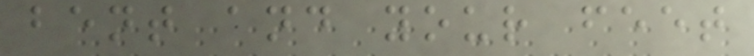bent and your feet
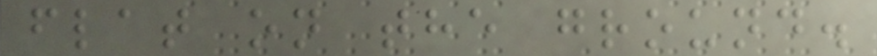flat on the ground.
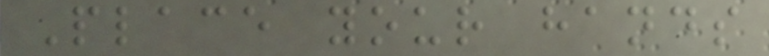Place your hands
